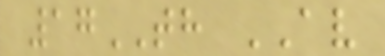17TH AV
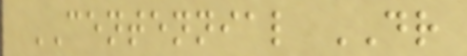CENTENNIAL DR
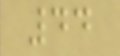44
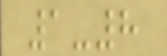1-8
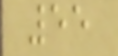55
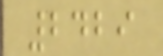2429
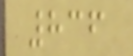836
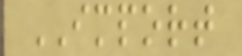IMPORT
